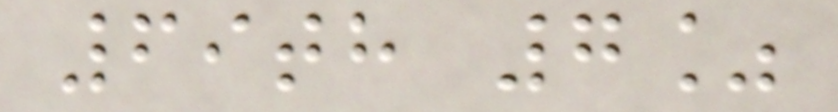69th 7%
